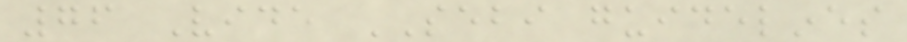76 Vide SEBI guidelines
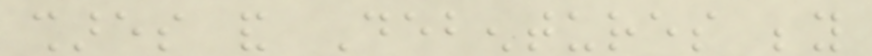shares and Debentures beyond
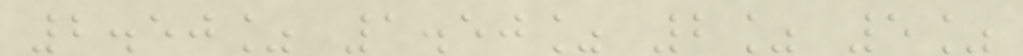2.50% 1.50% 2% 5%
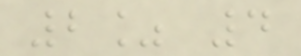2% 4
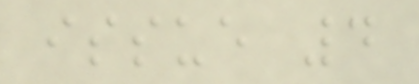issue 4
